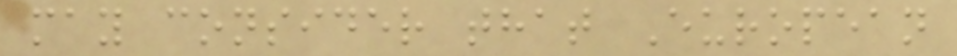may consider that European
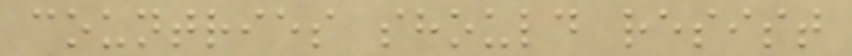countries should resist
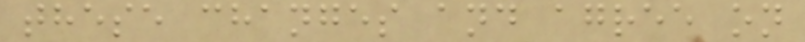these changes and agree on
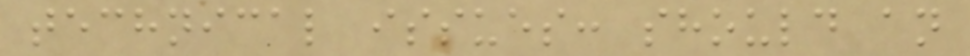technical issues: should an
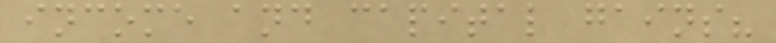income and capital gains?
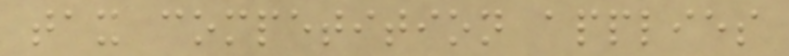tax competition applies
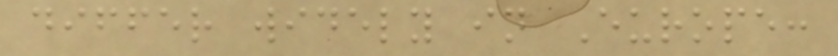differ widely in Europe:
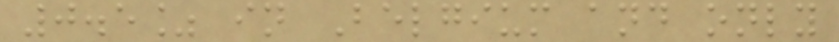0.5% in Belgium and only
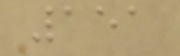151
